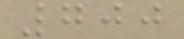700
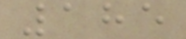185
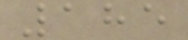185
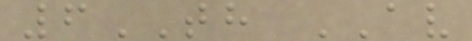6TH AV
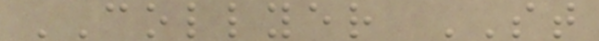COLLYER ST
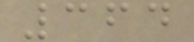364
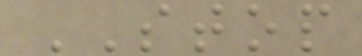STOP
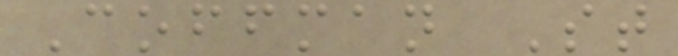Coffman St
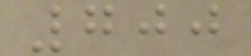700
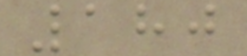180
